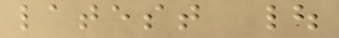latest |
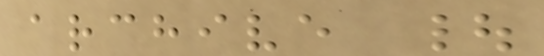archive |
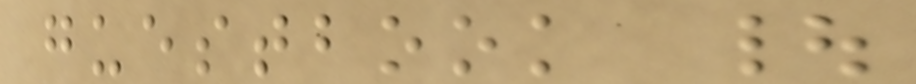guestbook |
